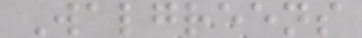Walgreens
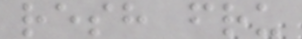resh fru
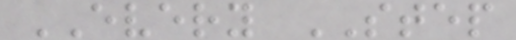EVERY STEP
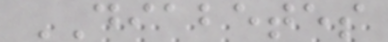DIABETES
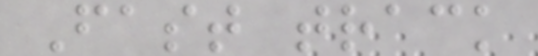Fast track
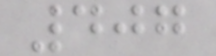407
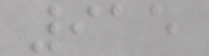915
